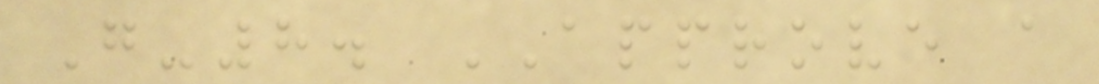G-8. APPROVE a
